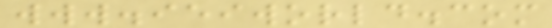www.ieiworld.com
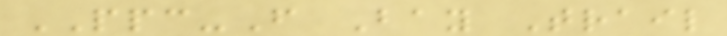PPC-F Bay Trail
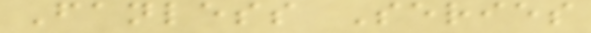Fanless Series
